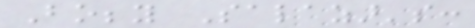Bobby Salazar's:
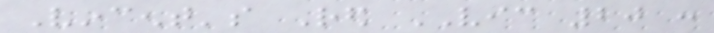Vincent's Red VIC 20 :
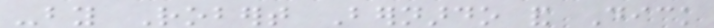-by Robert Bernardo and Dick
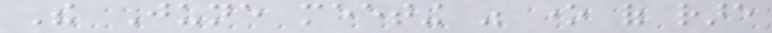The June meeting was one of rare
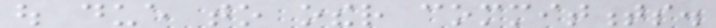out due to other commitments.
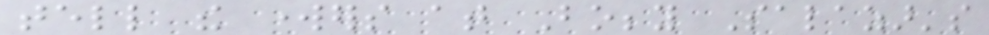tell the workers at Bobby Salazar's
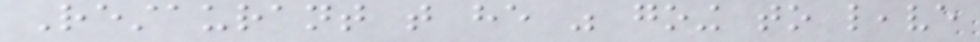Restaurant that he was going to leave
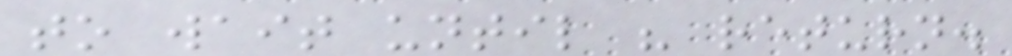to wait until his return.
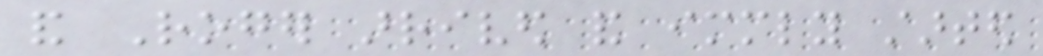and Roger arrived and immediately started
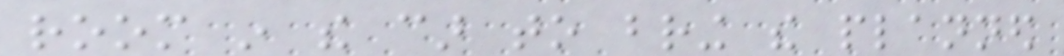room in the car to bring the planned
